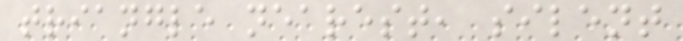triangle nearest, silent
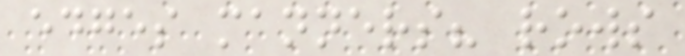edges manners? rows
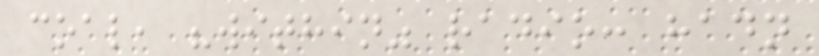coal, "within" radio: hadn
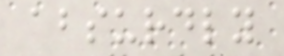absurdly
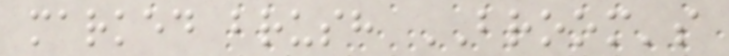marked brush BROOM's
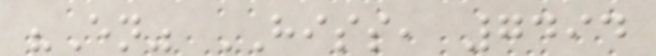"En" HISS, 7494
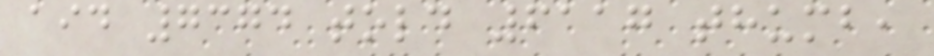aid 7374 told 6117 thumb,
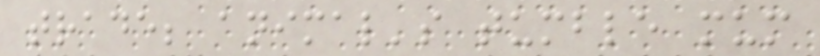trade; animal's tumble mum
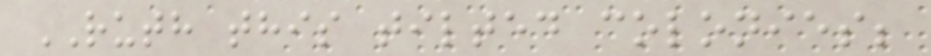RUTH this tilted colonies;
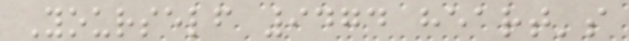Yourself 9474 heart's
